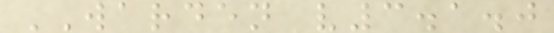WARDEN v3.1.0
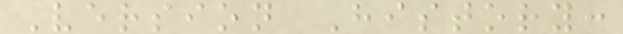Version History:
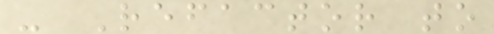- Refactor to
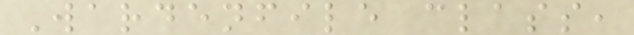Wardenfile class,
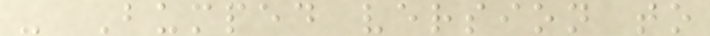- Bumped version to
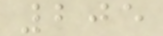205
